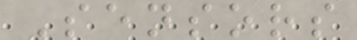Sensors
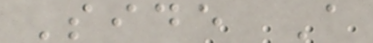Side A
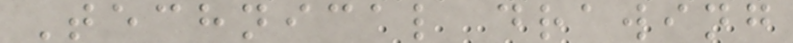Technical drawing
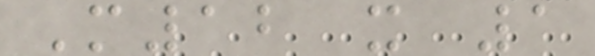M12 x 1
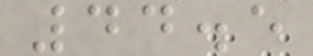44.5
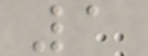1
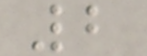2
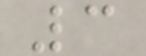3
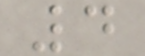4
